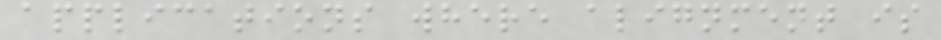applications where alignment is
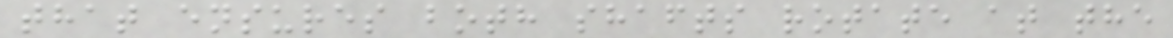that ensures both shafts rotate at the
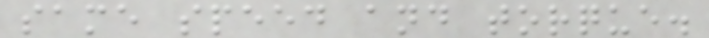same speed and torque.
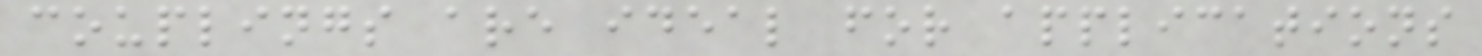couplings are ideal for applications
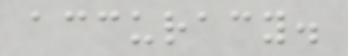accuracy.
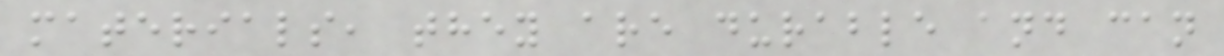materials, they are durable and can
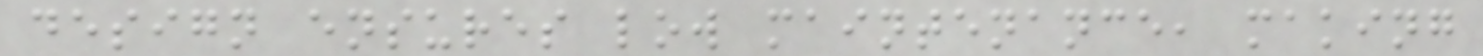design ensures low maintenance, making
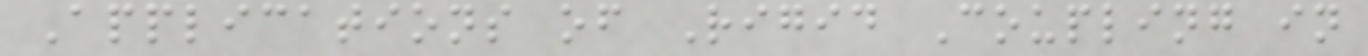Applications of Rigid Coupling in
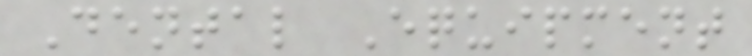Dental Equipment
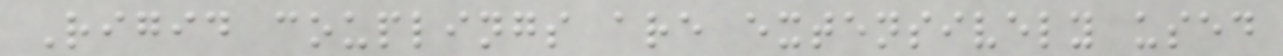Rigid couplings are extensively used
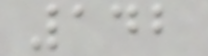142
